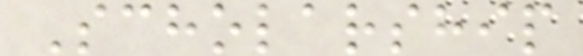Scholarship
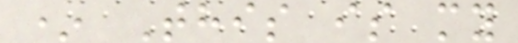* This is my
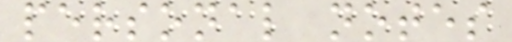personal notes
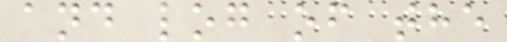and log of the
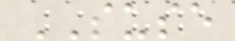SUSE
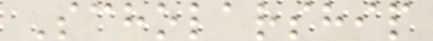Scholarship
